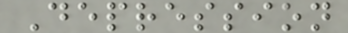Depression
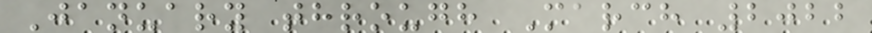January through March 2022
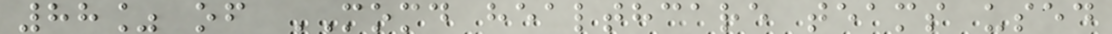88% of MOMD healthcare teams used
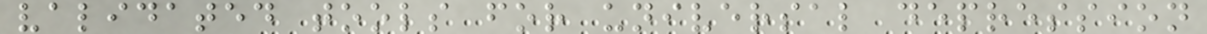validated tools for universal depression
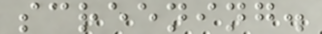screening.
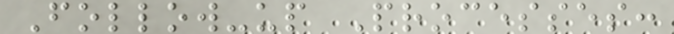Follow-up Processes:
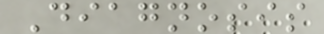Diagnosis
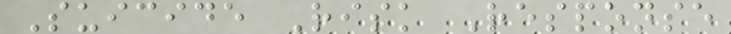Suicide Risk Response
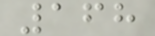168
